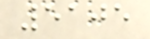5105
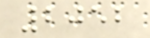2052
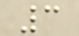3
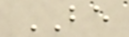BE
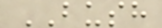BUSH
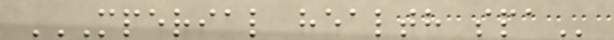MPERIAL HEALTH SPA
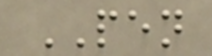PEN
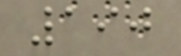190
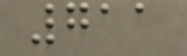711
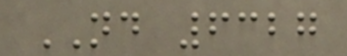ND 6327
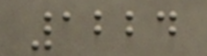1224
